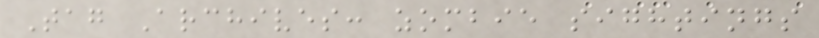Tag Archives: zombie sightings
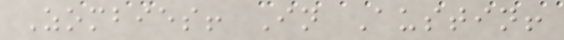Zombies! In Austin!
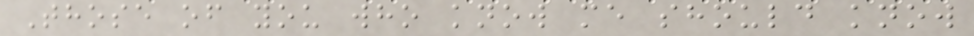Those of you who know me should know
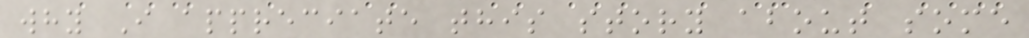why I appreciate this story about some
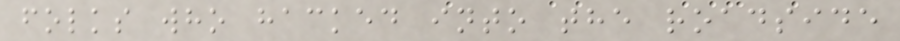folks who hacked into the roadside
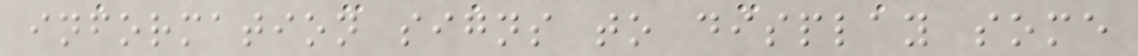information signs to display some
